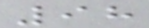98
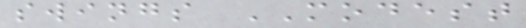swings MODEST
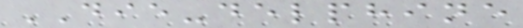DIE-delphine
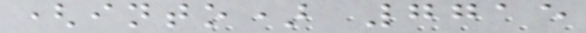(into) 7715
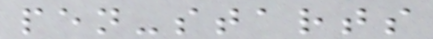pen-starts
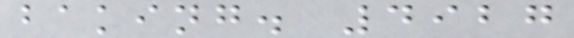baking. 4927
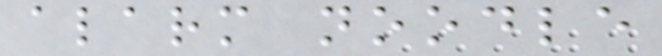alarm noodle
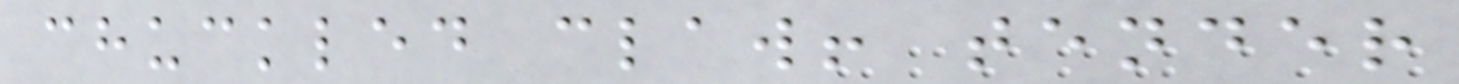chuckled claw! tender
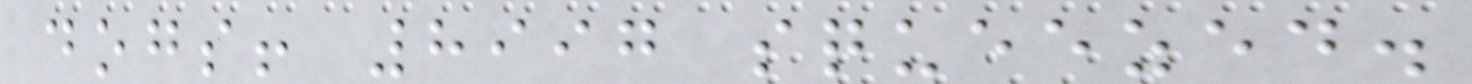dogs! 8997 squeezed.
